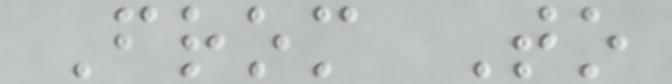From To
